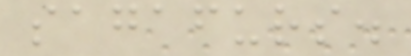sagafurs.
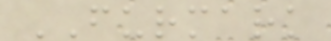FURMARK
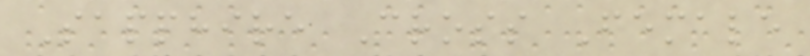Sapphire Cross Female
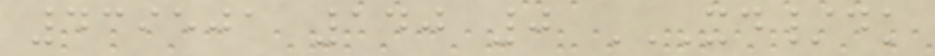439501 140 0 XD/DK
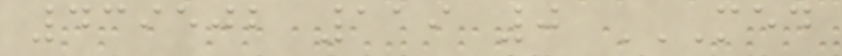439502 119 0 MED
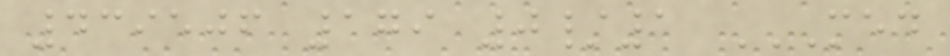439506 179 0/1 MED
